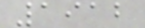1912
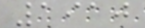1910
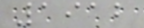1912
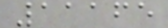11165
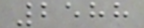2588
